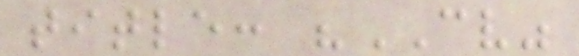title: "CV"
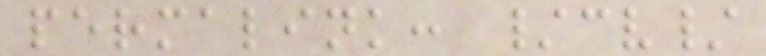permalink: /cv/
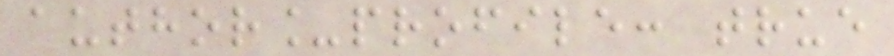author_profile: true
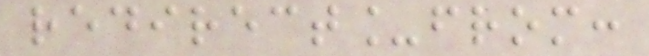redirect_from:
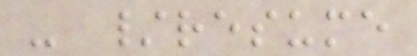- /resume
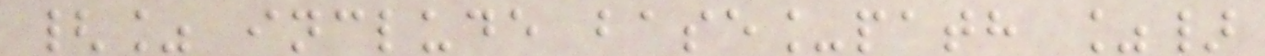{% include base_path %}
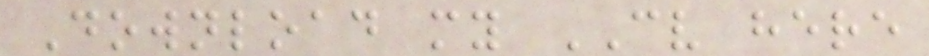Download my CV here
